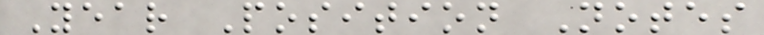Year Position Notes
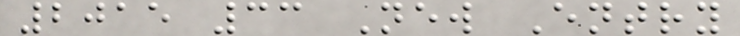2015 33 New Entry
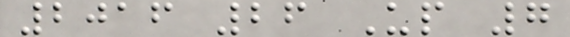2016 26 Up 7
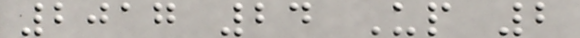2017 24 Up 2
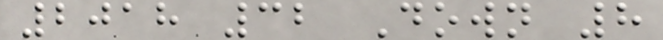2018 32 Down 8
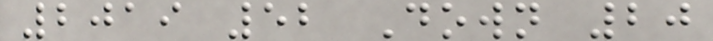2019 52 Down 20
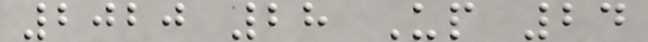2020 28 Up 24
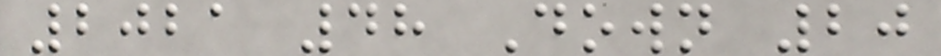2021 48 Down 20
